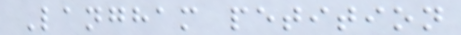Langham petition
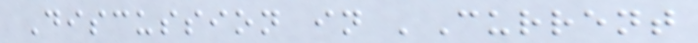Discussion in 'Current
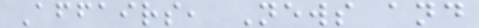Affairs, News and
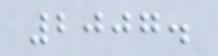2007.
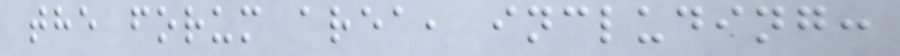the forum area, including:
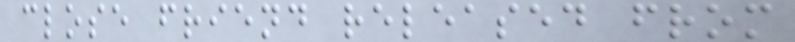close friend released from
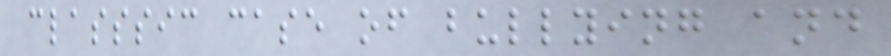classsic case of bullying and
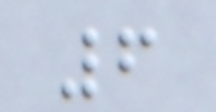6
